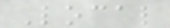Local
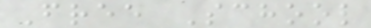Free School
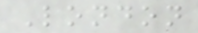London
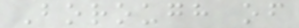Borough of
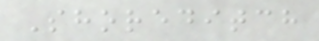Shoreditch
